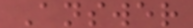Answer
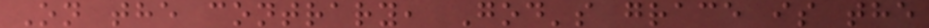On the contrary, God's grace is the
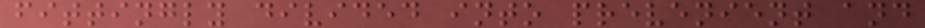fittingly divided into prevenient and
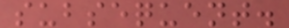subsequent.
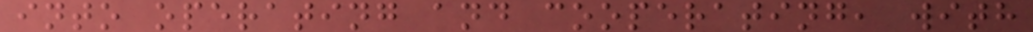into operating and cooperating, with
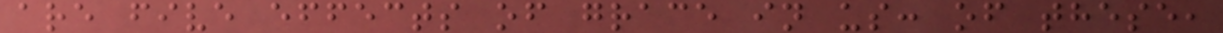are five effects of grace in us: of these,
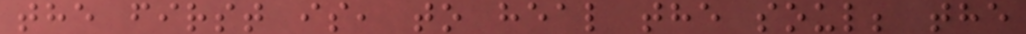the first is, to heal the soul; the
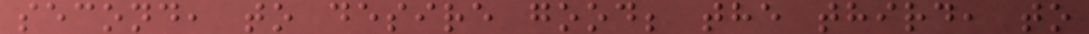second, to desire good; the third, to
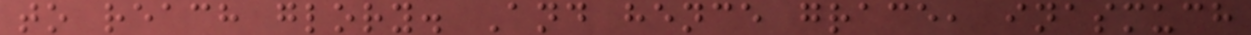to reach glory. And hence grace, inasmuch
